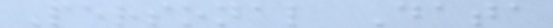Personal Data
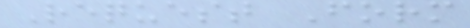Request Form
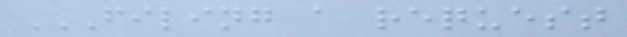FILING A REQUEST
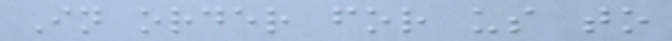In order for us to
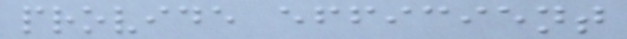provide efficient
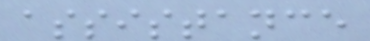assistance
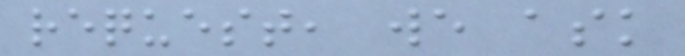request, we ask
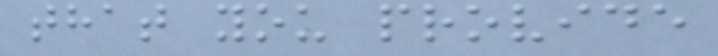that you provide
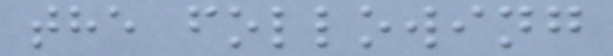the following
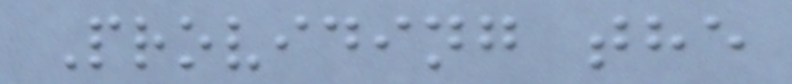Providing the
